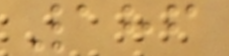186
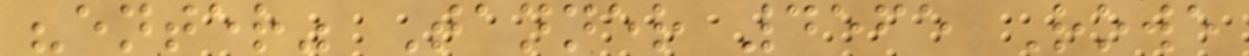"enter" Tanner 4565 Rowe
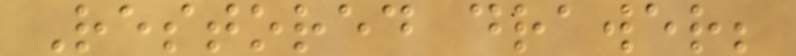Restored drawer;
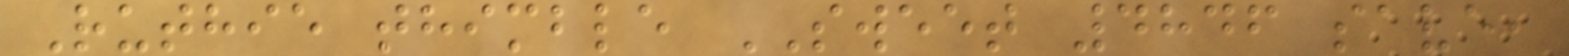Ruthie thimble SWEET 4846 save,
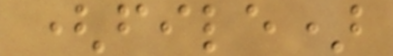(file)
